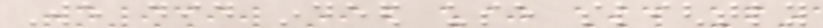We did indeed use slightly
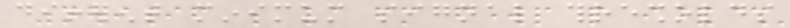different minimum signal thresholds
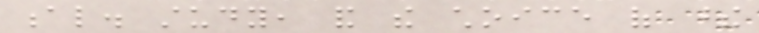al. study, and the choice of these
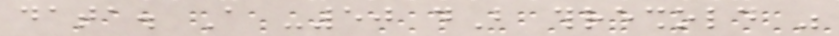data. A -50 dB threshold was
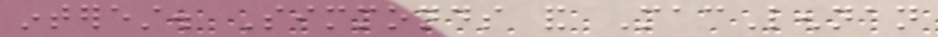interest. Simmonds and MacLennan
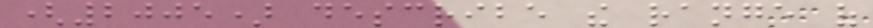(2005) describe the range of
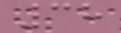38
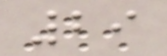29
